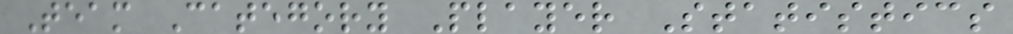Team Category Player Statistics
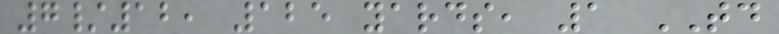7/12, 125 yards, 1 TD
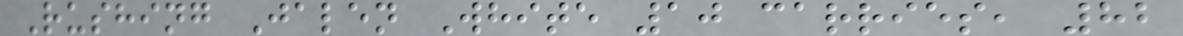Rushing Jalen White 10 carries, 82
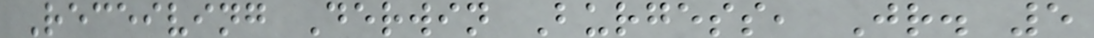Receiving Derwin Burgess, Jr. 5
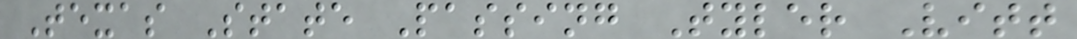Texas State Passing Tyler Vitt
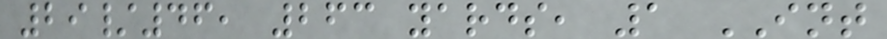29/46, 263 yards, 1 INT
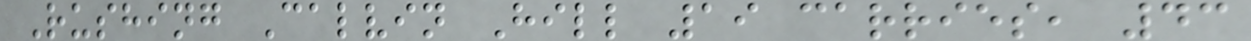Rushing Calvin Hill 19 carries, 43
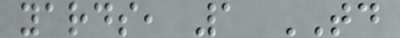yards, 1 TD
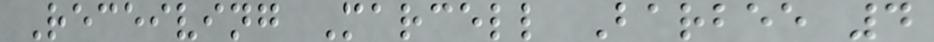Receiving Marcell Barbee 4
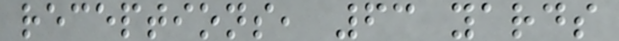receptions, 63 yards
